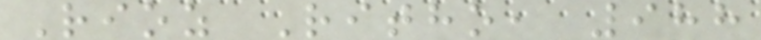Rioz Ritho, 988
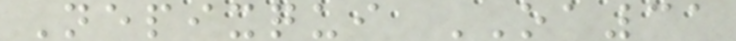Nepixqui OA31
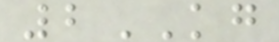2KG
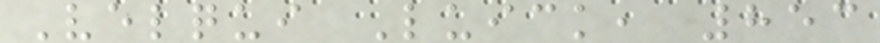Velqui Luick, 853
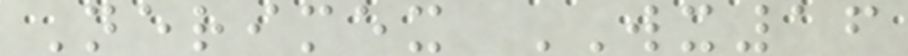Nerimex WX16
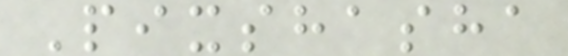Pixshasha
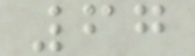67
